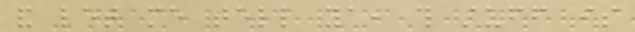and let me tell ya, this stuff is
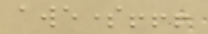awesome!!!
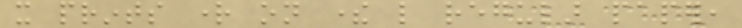it prints right on there like regular paper,
